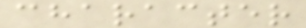character
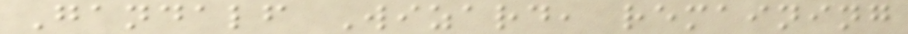Gandalf Wizard, remaining
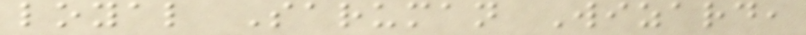loyal Saruman Wizard,
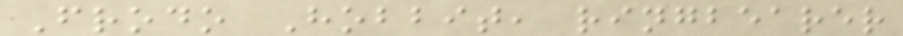Frodo Hobbit, ringbearer
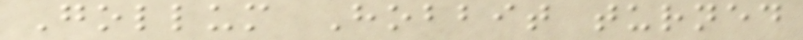Gollum Hobbit turned
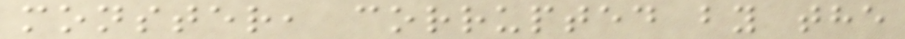monster, corrupted by the
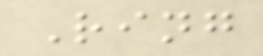Ring
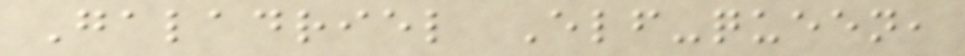Galadriel Elf-queen,
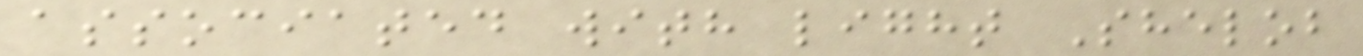associated with light Shelob
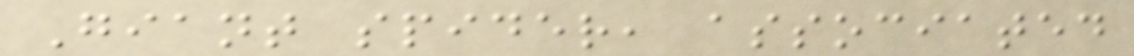Giant spider, associated
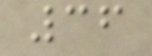36
